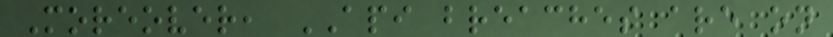Moreover, API breaches are on
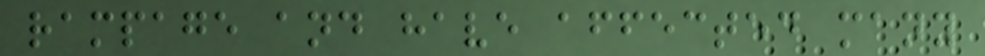rampage and have affected many
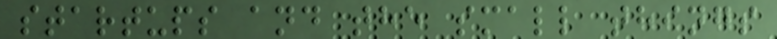startups and the small things
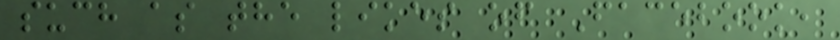such as the likes of Facebook,
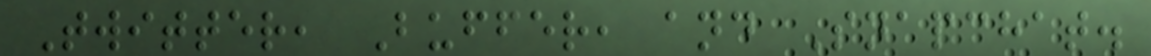Twitter, Buffer, and Snapchat.
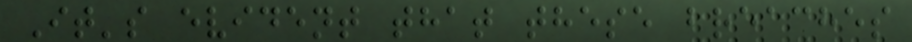It's evident that these breaches
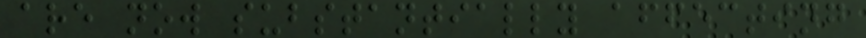are now substantially affecting
